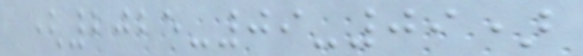(2025-09-09)
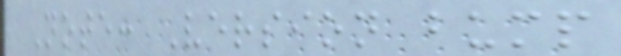Note: Version bump
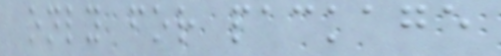only for package
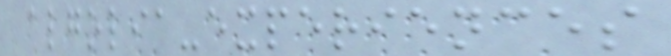algolia-experiences
